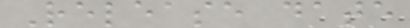Release date
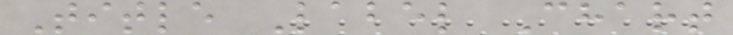Title Label Chart
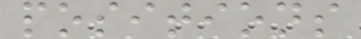positions
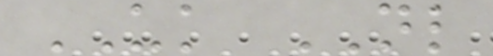UK NL
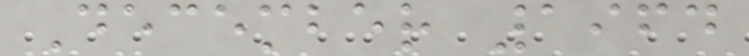December 1964
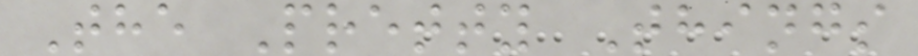The Pretty Things
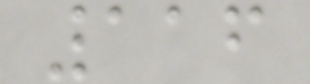116
